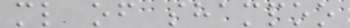ml of shampoo
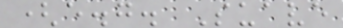(e.g. Suave
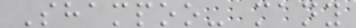Shampoo- many
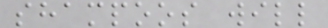shampoos will
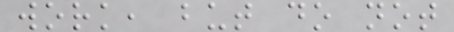work, but do not
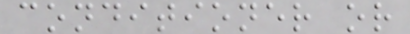conditioner or
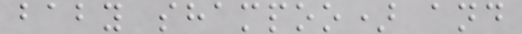baby shampoo) and
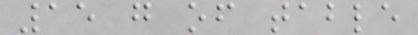15 g of table
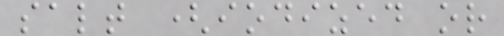salt (iodized or
